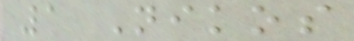1 Nikos
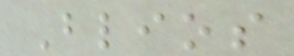Blios
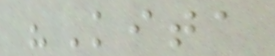"Kita
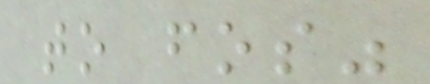to fos"
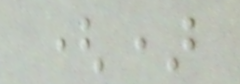()
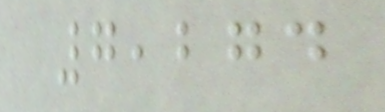7,274
